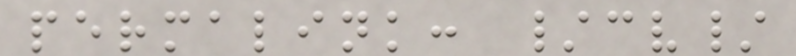permalink: /cv/
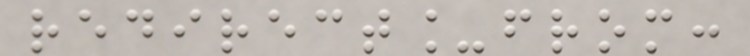redirect_from:
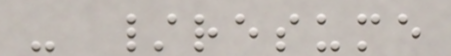- /resume
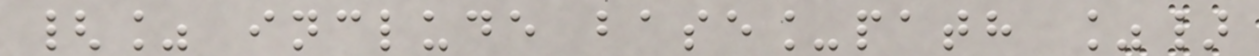{% include base_path %}
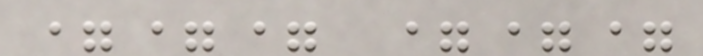=== ===
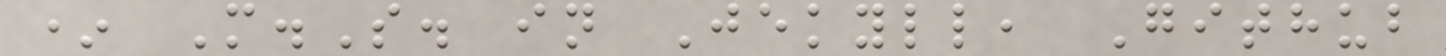* M.S. in Jekyll, Github
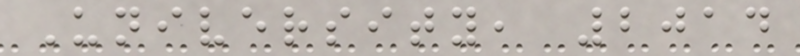University, 2014
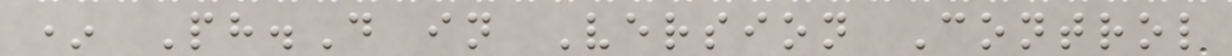* Ph.D in Version Control
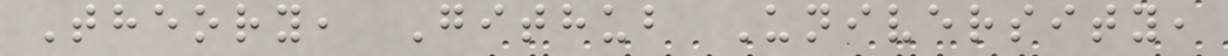Theory, Github University,
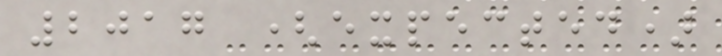2017 (expected)
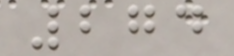274
